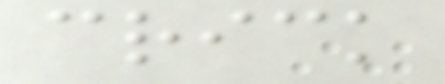crick
